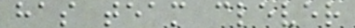has team clever
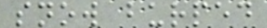snow burped
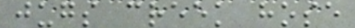jugs creek hose
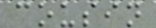cousin
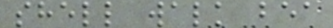shell walk bea
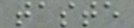taste
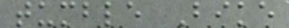tumble Bike
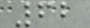62
